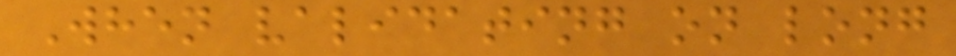When validating on long
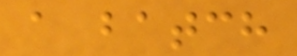a batch
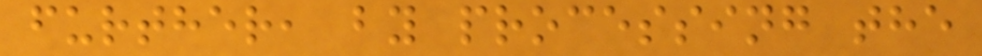further, by processing the
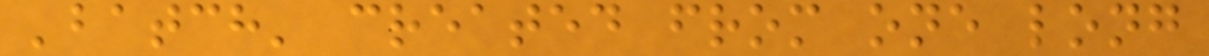'batch' created from one long
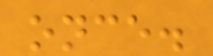once.
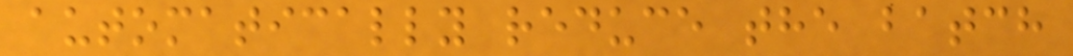automatically reduce the batch
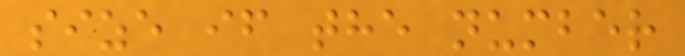size if the number
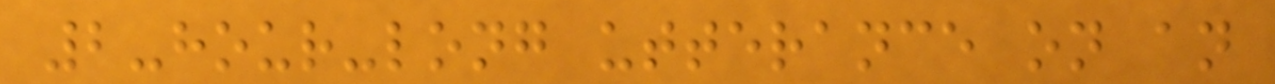2-hour-long utterance on an
